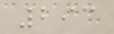293
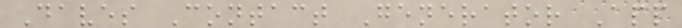Daves Contact Generator App
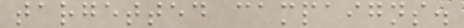targetted campaigns.
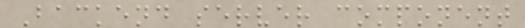Backend server component
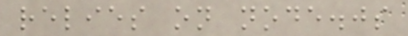relies on node.js
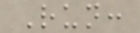Run:
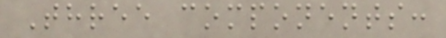Three components:
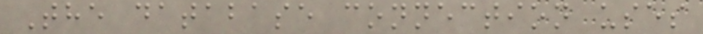The database connection uses
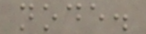node.
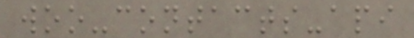woo-contacts-api
